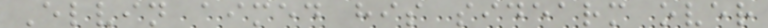Elvin aimed his sidearm over
